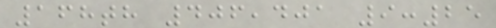168th 406,401 9:25
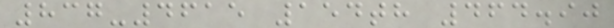837-4615 154th 464.90
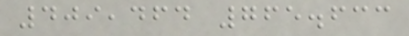409,464 765.633
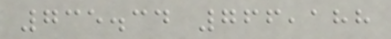735.34 766,188
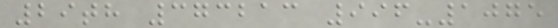29th 373213 996-1075
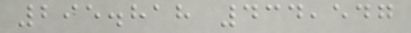295.818 434,547
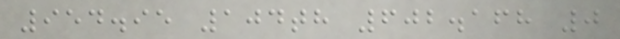954.95 104th 602.168 0
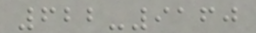622-9160
